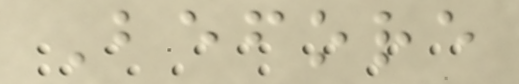Before
